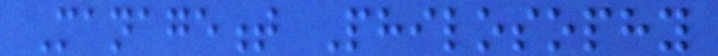Management Philosophy
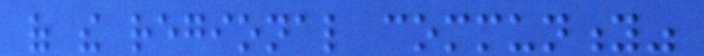of the regional community"
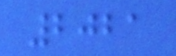2021
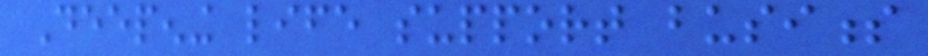Deepening life support business
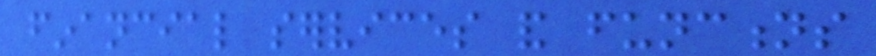financial services and functions
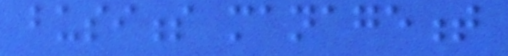business management
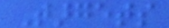Targets
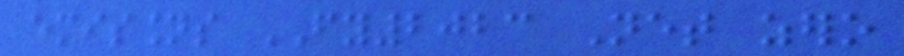emissions FY2023 Net zero
